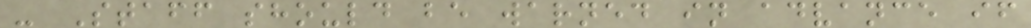- Staff should be warned in advance if
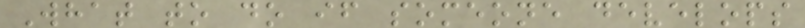What to do if someone develops
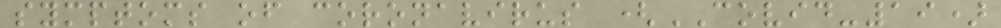symptoms of coronavirus (COVID-19)
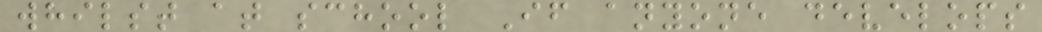whilst at school If anyone develops
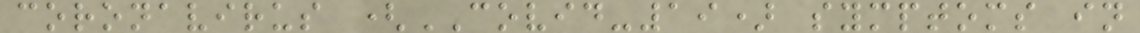coronavirus (COVID-19) symptoms in
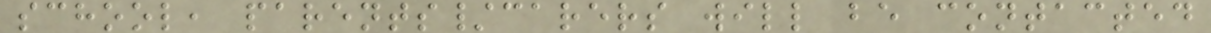school, parents/carers will be contacted
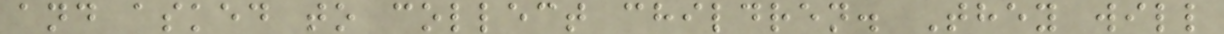and asked to collect children. They will
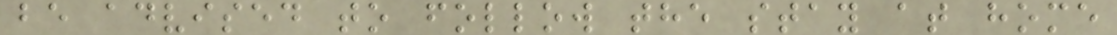be advised to follow the stay at home
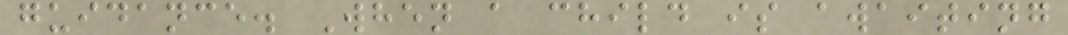guidance. When a child is awaiting
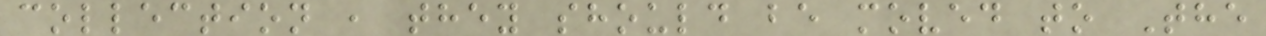collection , they should be moved to The
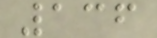136
